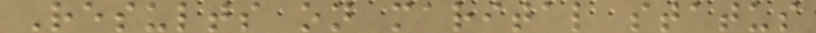Results on marital status
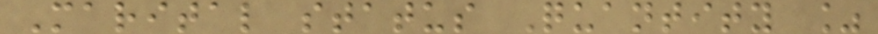Marital status Quantity %
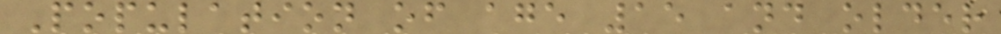Population of age 15 and older
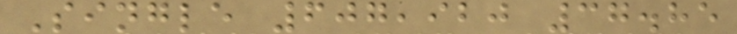Single 607,920 37.85
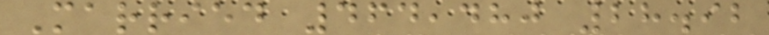Married 464,480 28.92
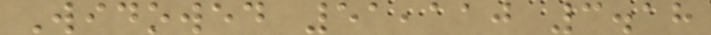Widowed 51,110 3.18
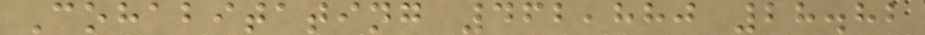Cohabitating 462,880 28.82
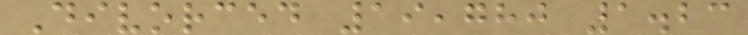Divorced 19,780 1.23
